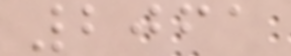2061
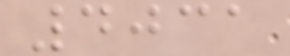4031
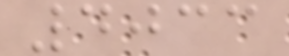4033
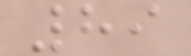89
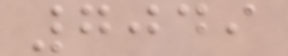7049
